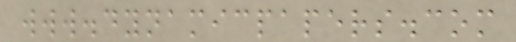www.dynamicpapers.com
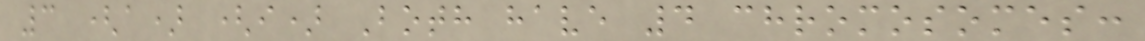3 (a) (i) Both have 4 chromosomes:
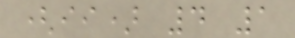(ii) 4 1
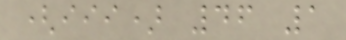(iii) 46 1
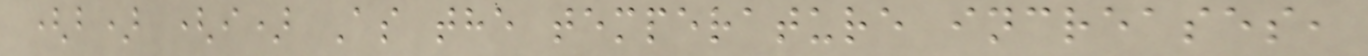(b) (i) As the temperature increases,
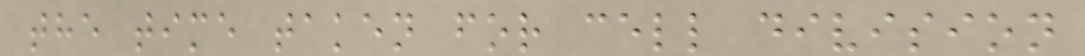the time taken for cell division
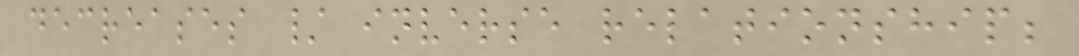decreases / inverse relationship;
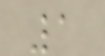1
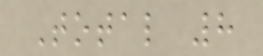Total 8
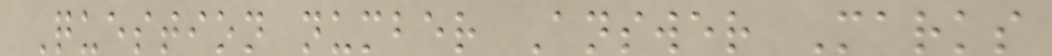Question number Answer Marks
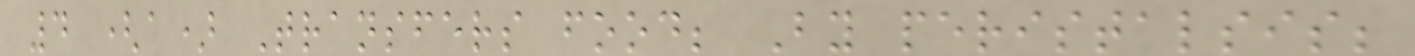4 (a) Transfers food; By peristalsis;
